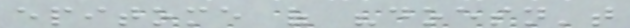epitome of "doesn't
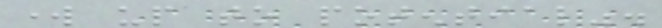work up to potential".
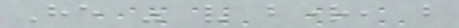He was very bright, but
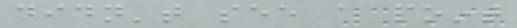didn't see a point
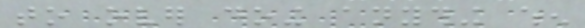to over doing anything when
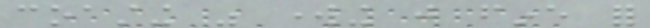coasting was working just fine for
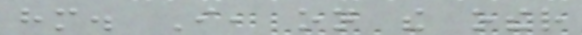him. I, on the other
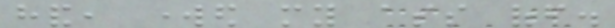hand, worked my ass off.
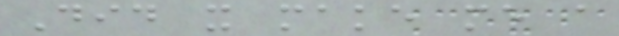Did it make me a
